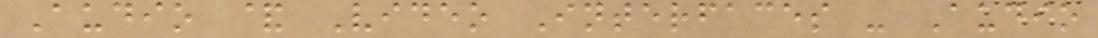Audio & Video Interfaces - Audio
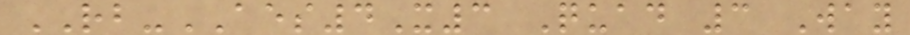RB-AES4X3 Quad 3 Way
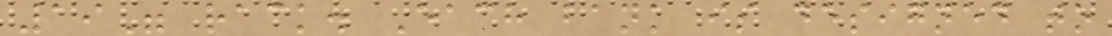19" rack. Each bank is designed to
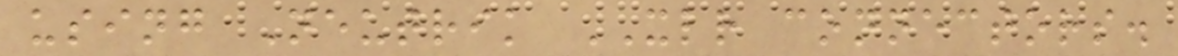using Neutrik XLR connectors.
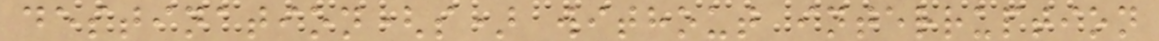destination(s) without interruption
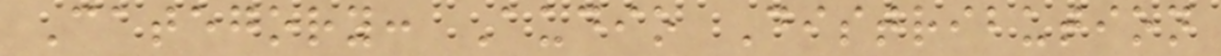Category: Audio Distribution
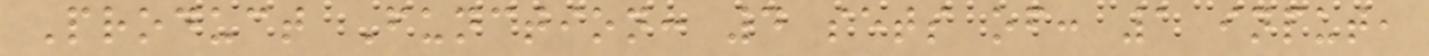Product Function: 4 sets of: 1 input,
